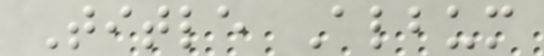Title Album
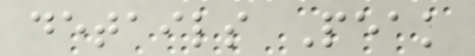details Peak
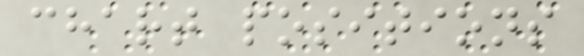chart positions
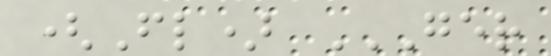(Fl) GER
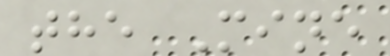the Mine
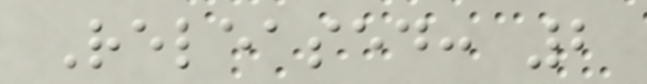Released: 2
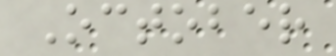October
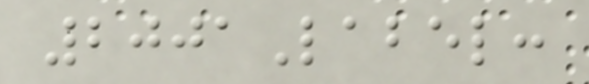2001Label:
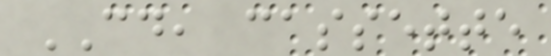CD, cassette
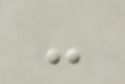-
